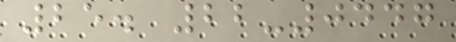25. 22-0447
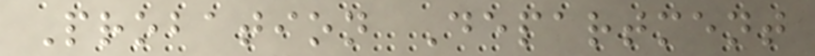Probation Department
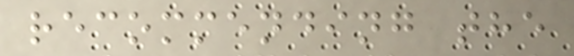recommending the
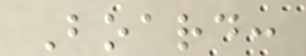Board:
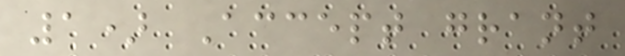1) Accept grant
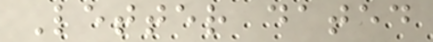Letter dated
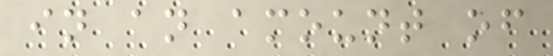in an amount of
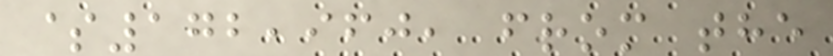$172,960, from the
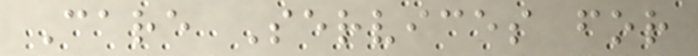Care Services for
